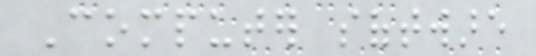Computer software
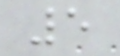5
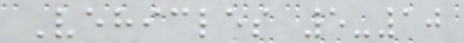Vehicles 5-10
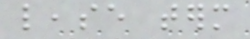lease term
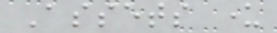Assets under
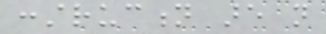construction are not
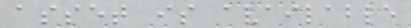asset is available
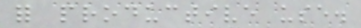for productive use.
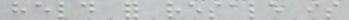held for resale is
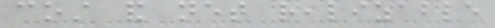cost and net realizable
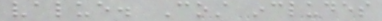value. Cost includes
